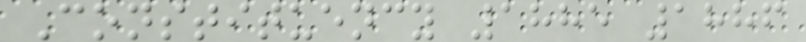Constituency 1885 1886
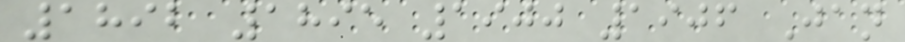1892 1895 1900 1906 Jan
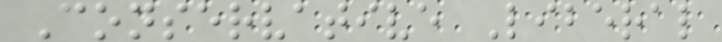Conservative Liberal
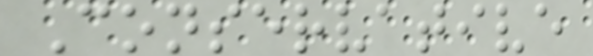Conservative
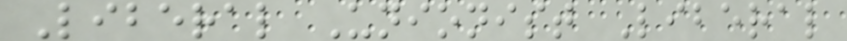Liberal Unionist Liberal
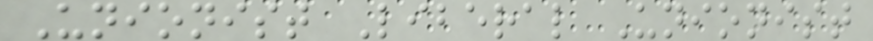Unionist Liberal Unionist
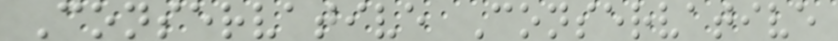Conservative Conservative
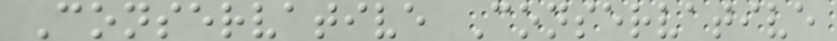Conservative Conservative
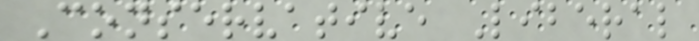Conservative Liberal
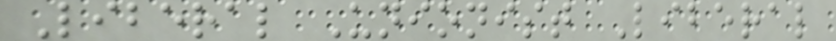Liberal Unionist Liberal
